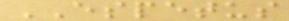ESPETUS
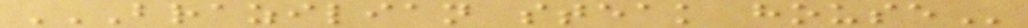BRAZILIAN STEAK HOUSE
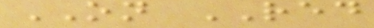ON RED
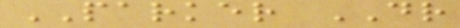PARKER DR
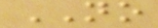NO
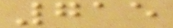715
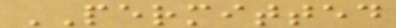PERMITTED
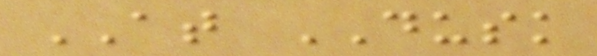AT DUSK
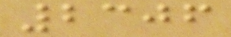2306
